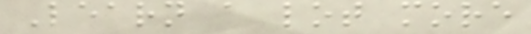Learn a lot more
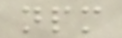npm
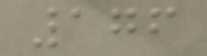176
